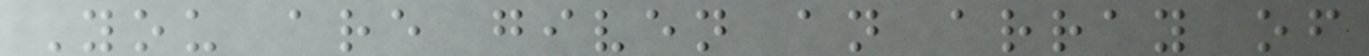You are given an array of
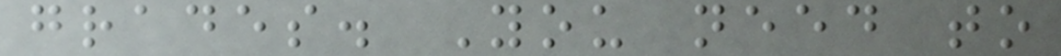grades. You need to
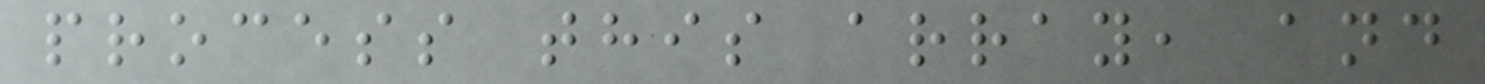process this array, and
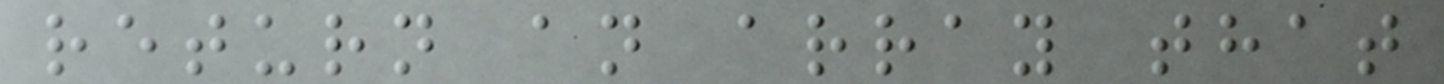return an array that
